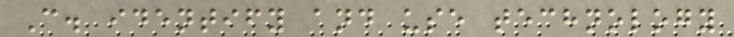C. identify and use technology
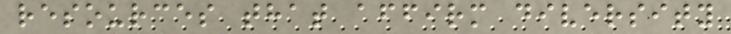resources that affirm diversity
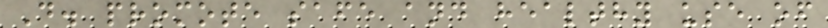D. promote safe and healthy use of
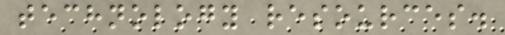technology resources.
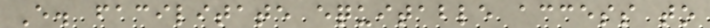E. facilitate equitable access to
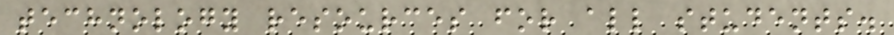technology resources for all students.
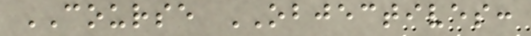COURSE OBJECTIVES:
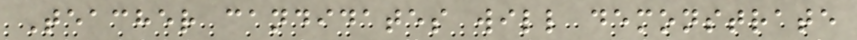Teacher candidates will demonstrate
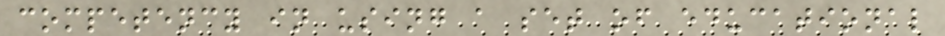competency in using a set of educational
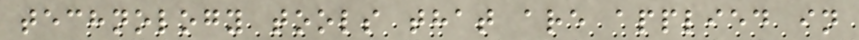technology tools that are applied in
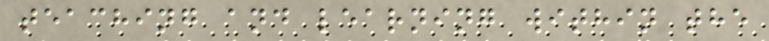teaching and learning within the
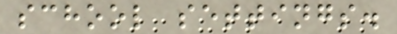school settings.
